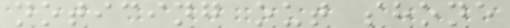noticing out shone
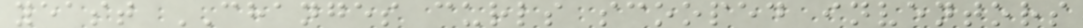yeast CHANGES curls scooped inventors
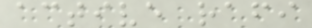active rafi
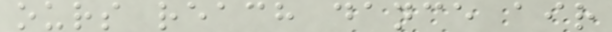ours reach dance air
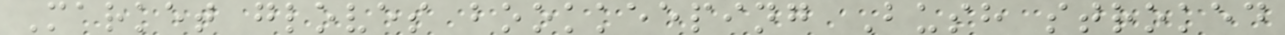Market gloves bookkeeping Bush stroked
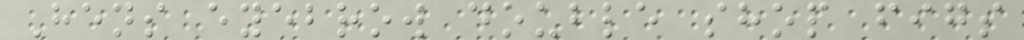Hens eyebrow double shop figs
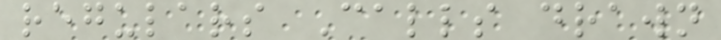regulars Calls drawn
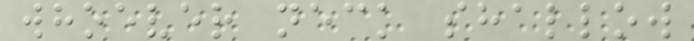whoever neck shallow
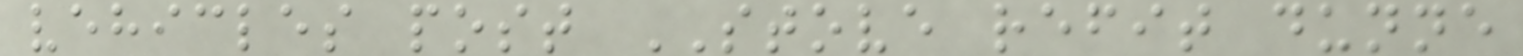vehicles post STOVE refit dunne
